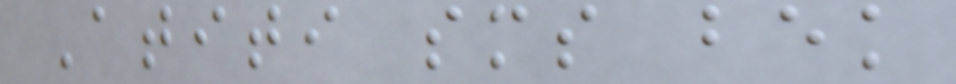Atiti sms bek
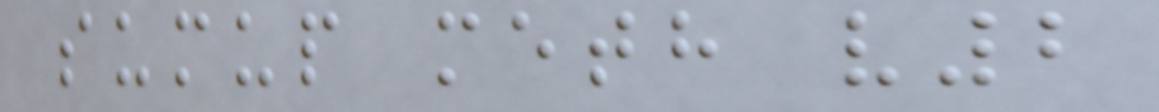sumup meth v2
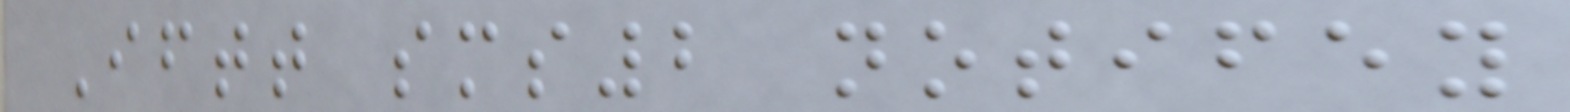Iftt sms2 notifey
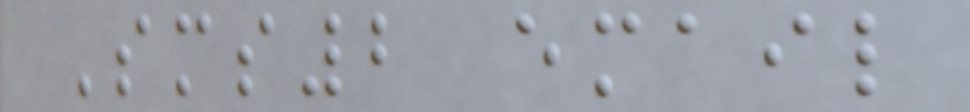Sms2 email
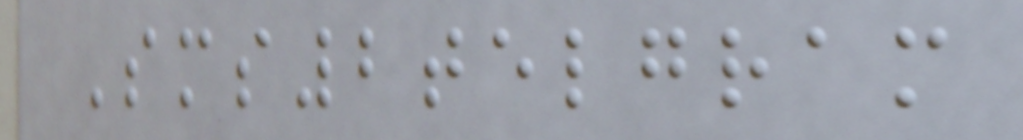Sms2telgram
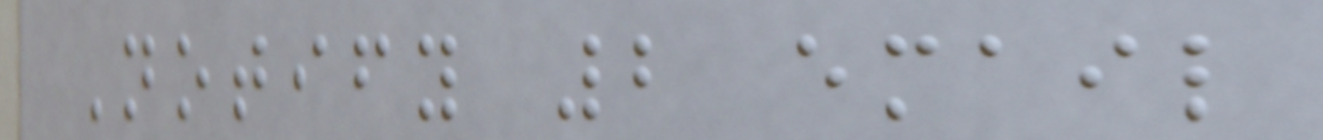Notify 2 email
